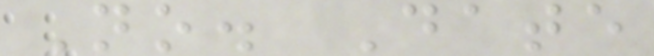No. Date
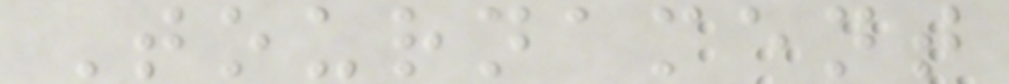Tournament
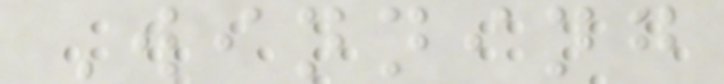Winning
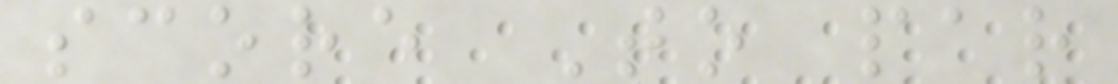score To par
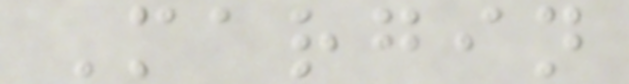Margin
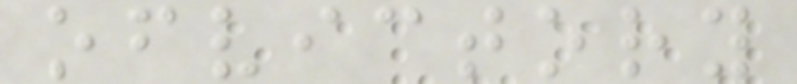ofvictory
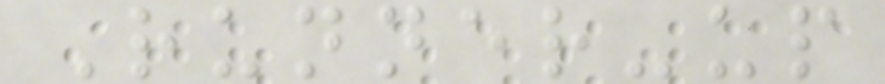Runner-up
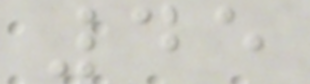45
